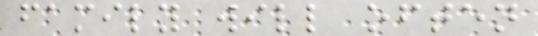family will often
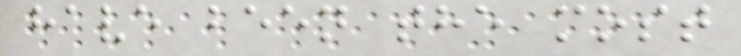have been the most
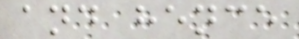and hence
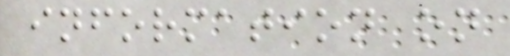information on
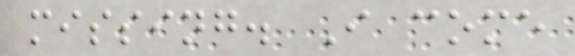missing. I come
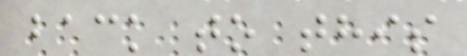back to this
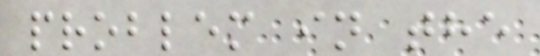problem in the
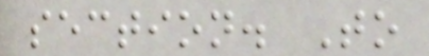section. To
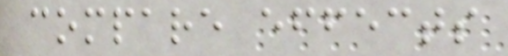compare effects
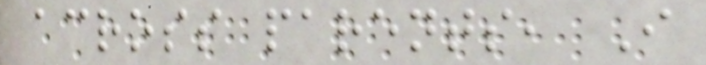across parents, I
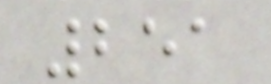251
